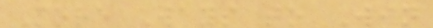More Ways to Win
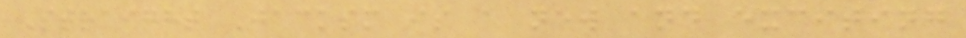Straight Jacksm is a new and exciting
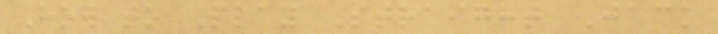How to Play Straight Jack
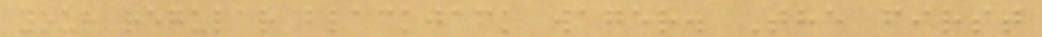your regular blackjack wager. The first
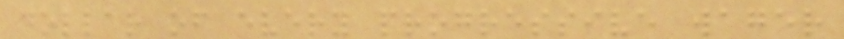dollar of every progressive wager
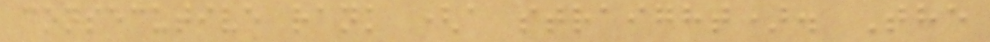consecutive rank (a straight). The
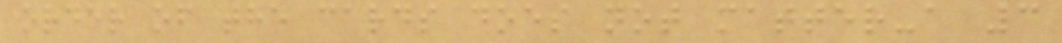order of the cards does not matter-a 3
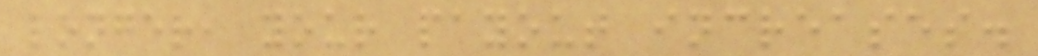longer, your payout increases.
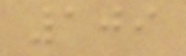109
